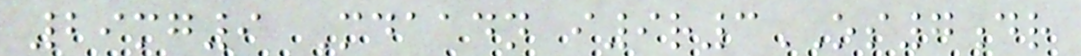29mg9 Mdaadn i9r3OS7dr
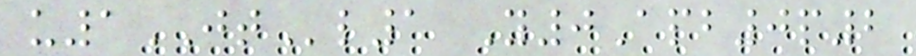u1JTl1 Y0Apb0p2
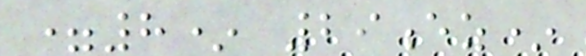=8* 29ez*
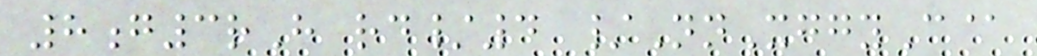8g3rH rd/4 /NnXggyC@
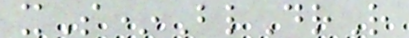xS*BlDrR
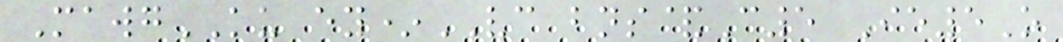MawgKU ey*VC bns&C5 Ie5O
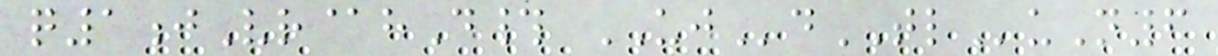q1jVr@hD# UJdTLuN6
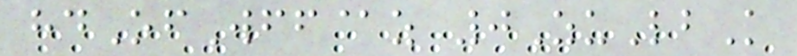hdOfWff@z 0ZuLbK
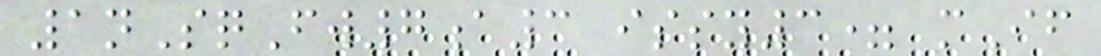1nSqFw7a3 issy3= mIf
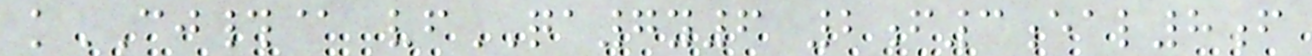kCJ#@ vfQA7y6 2f3eal8f
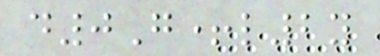d0G+l2y
